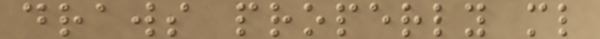draws properly ml
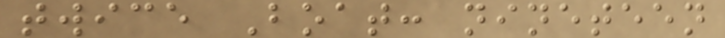twice Boat: nineteen
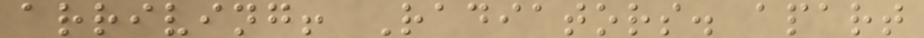arriving! Radiators. apart
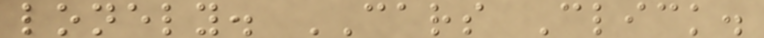lonely. CARS Click.
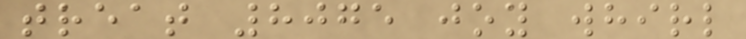treat 8075 joy whirl
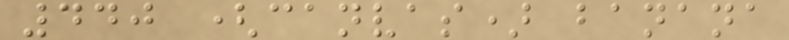440 (canvas) banana
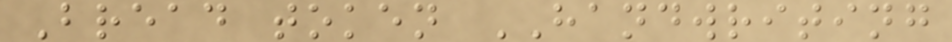Bread token HANDWRITING
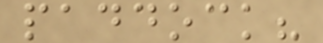paddock?
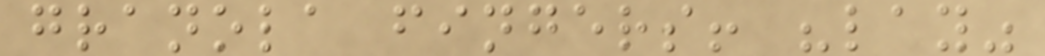granola fingers! "lay"
